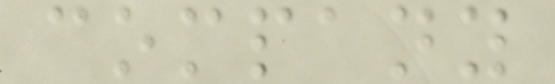company
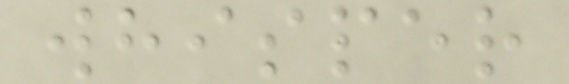whisper
